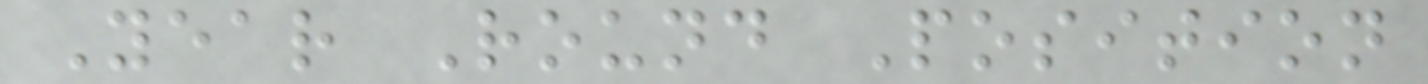Year Round Position
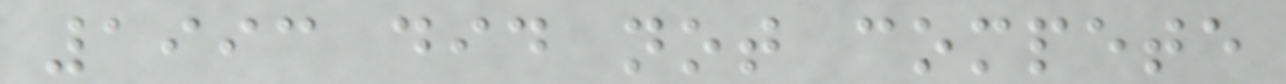1993 did not compete
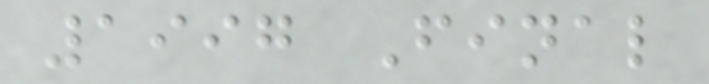1997 Final
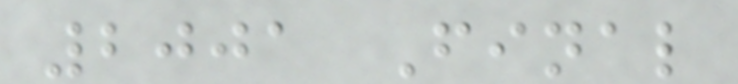2001 Final
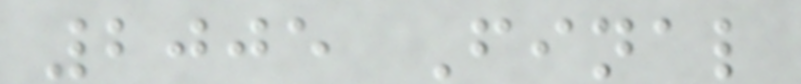2005 Final
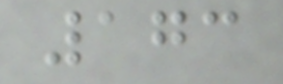173
